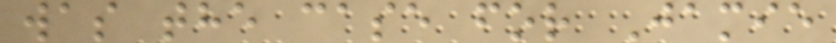was the case for Jamie
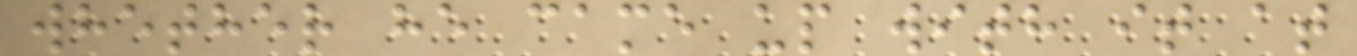whether he came up with it at
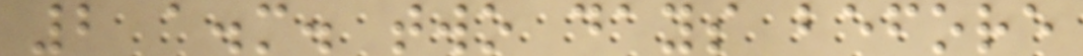2 a.m. two days before
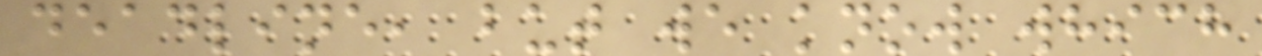deadline, but we know which
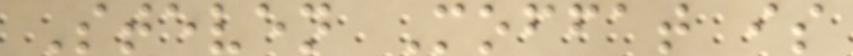Steven Moffat is
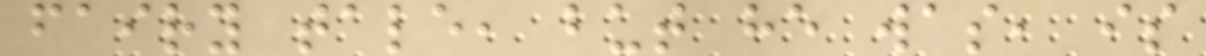fairy tale, but he was, is
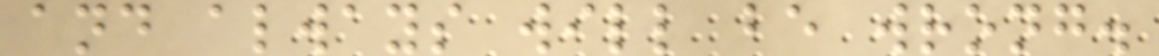and always will be wrong.
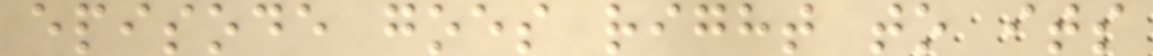episode goes right to its
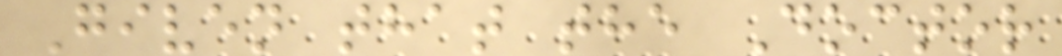Given that the Doctor
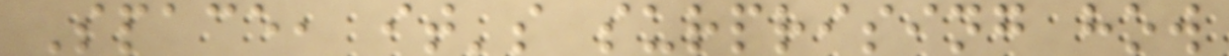Space, it's surprising how
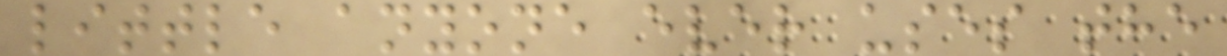little anyone ever uses the
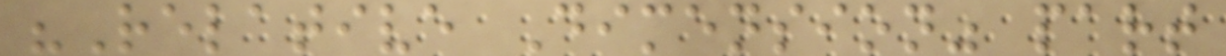"Relative Dimension" part
